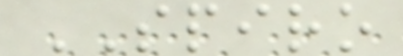SPIRO
